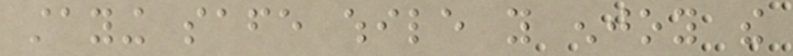staying safe while you enjoy the
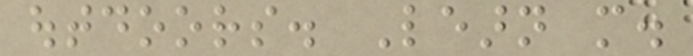outdoors. Learn more.
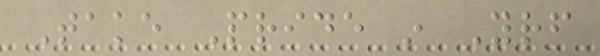Take Pride in Yourself
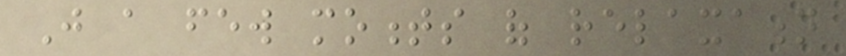Just a few moments of relaxation
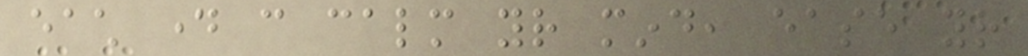each day can calm your mind, ease your
